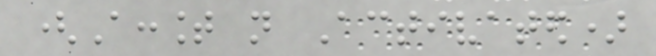(Account not Activated)
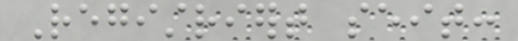Registriert seit:
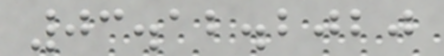03.12.2020
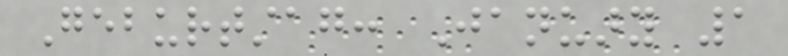Geburtstag: January 1
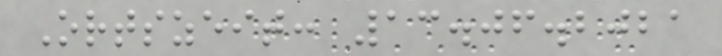Ortszeit: 13.06.2021
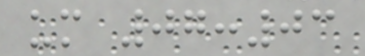um 07:03
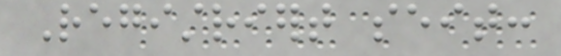Registriert seit:
